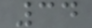34
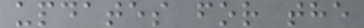updates for the
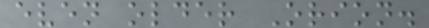even older Orion.
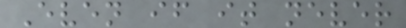Even if it never
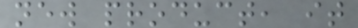new product, it
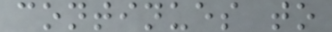continues to
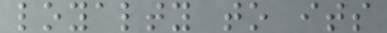loyalty to its
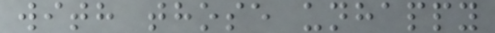with those unhappy
